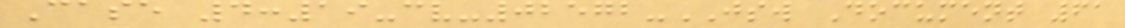Case 4:19-cv-02572-JSW Document 61
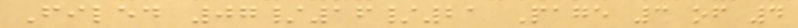Filed 07/16/21 Page 3 of 4
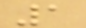1
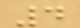4
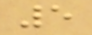5
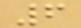6
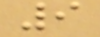9
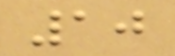10
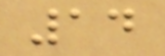14
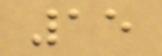15
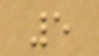5
